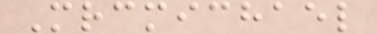Mrcmichael
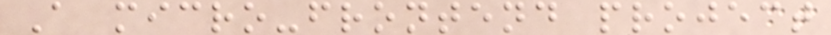A micro-frontend project
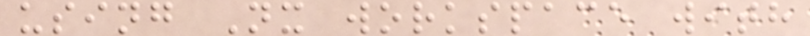using Nx workspace with
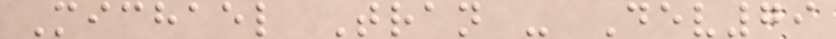Michael Tran - Dev79
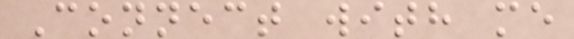Connect with me
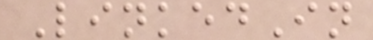LinkedIn
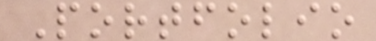Portfolio
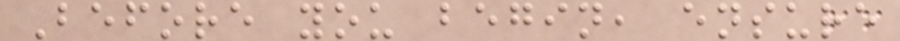Before you begin, ensure
